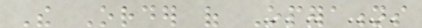The Order of Operations
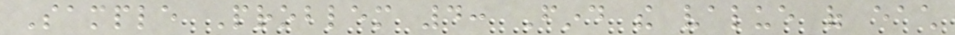Sample Problem 4: Find the value of each
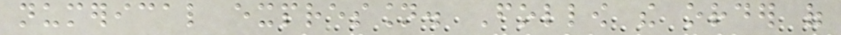numerical expression. Follow the order of
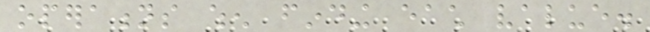operations when finding each value.
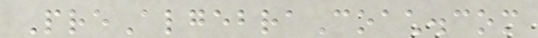PreAlgebraCoach.com
